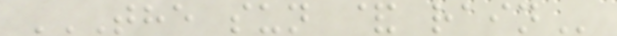THE SUN & RAIN
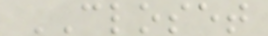CLOSET
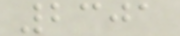2301
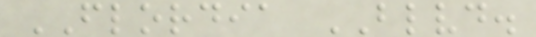FLORDIA BLVD.
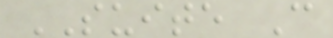SUITE C
